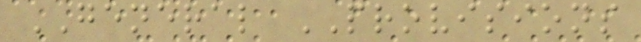GENERAL PROVISIONS
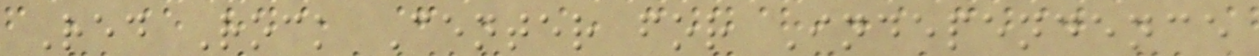Red Rock Center for Independence
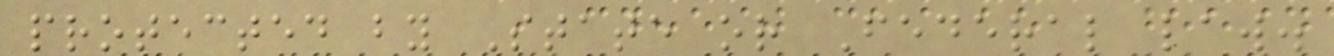protected by State or Federal law.
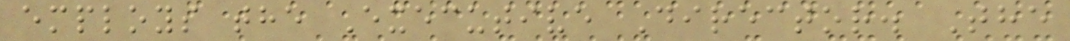employs the Executive Director. The
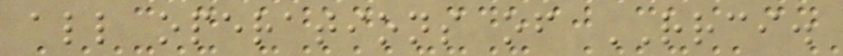all operations of RRCI.
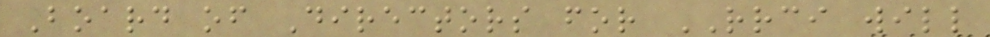Board of Directors for RRCI will
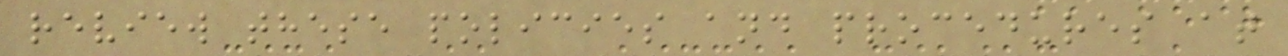review these policies and procedures at
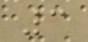3
